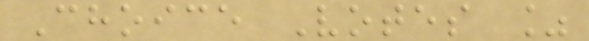Choice Votes %
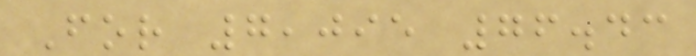For 7,095 76.43
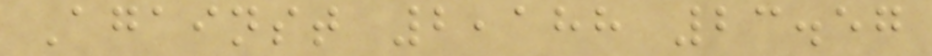Against 2,188 23.57
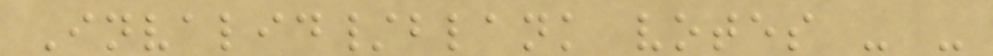Invalid/blank votes - -
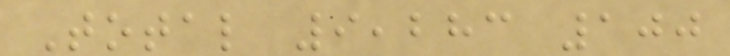Total 9,283 100
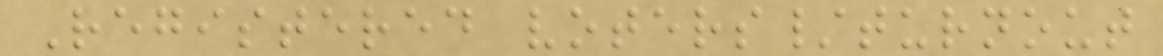Registered voters/turnout
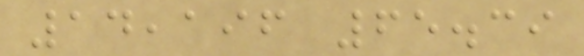14,196 65.39
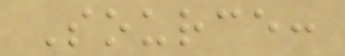Source:
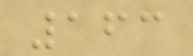163
